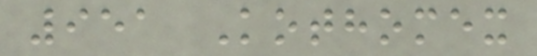951 Kothomex
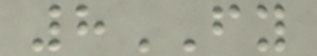8FY
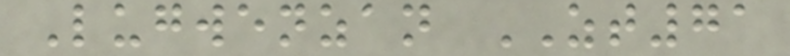Lugwenzan ZT71
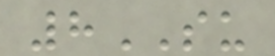8SU
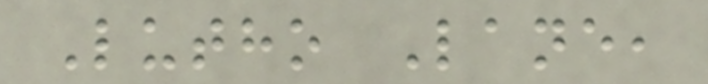Lutho Lane,
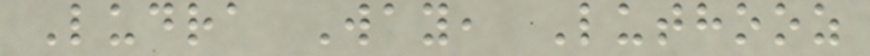Ludra Way, Luthooz
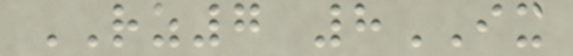RZ7 8IX
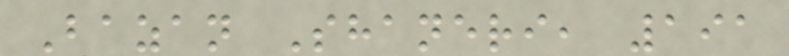Bazan Shaneri, 191
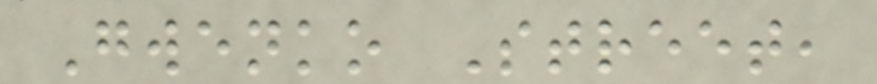Gwenko Street,
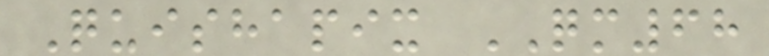Quishapix QM68
